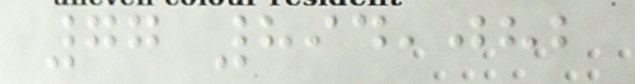77 894,082
